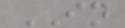IN
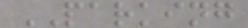PARKING
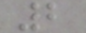2
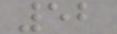52
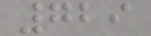729
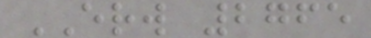ERW 2765
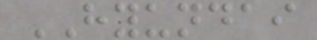HYUNDAI
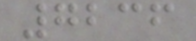7236
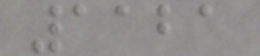1121
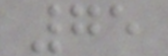75
